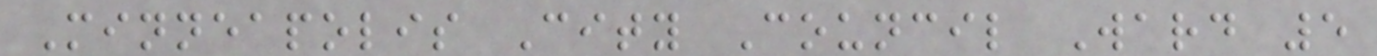Minneapolis City Council Ward 5
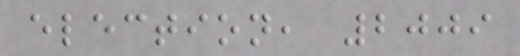election, 2009
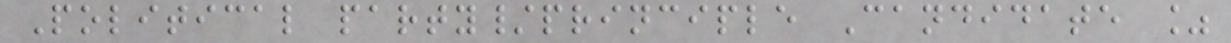Political party/principle Candidate %
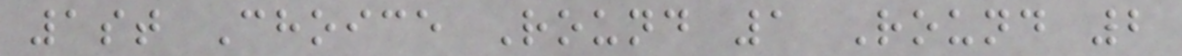1st Choice Round 1 Round 2
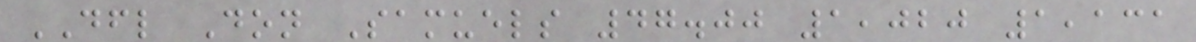DFL Don Samuels 47.00 1,020 1,131
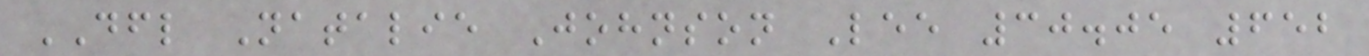DFL Natalie Johnson Lee 30.05 652
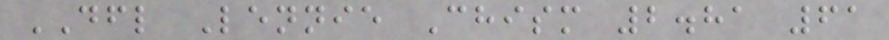DFL Lennie Chism 2.81 61
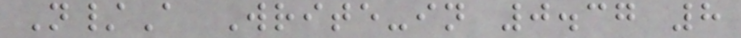N/A Write-in 0.37 8
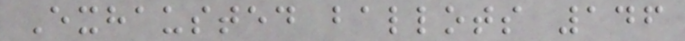Exhausted ballots 146
